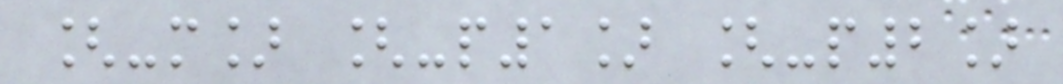[-m] [-p1] [-p2]
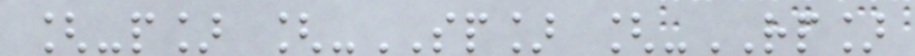[-p] [-SP] [-RP]
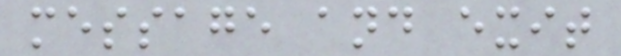message and exit
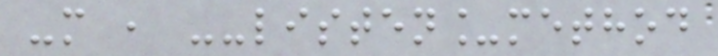-m , --listen_method
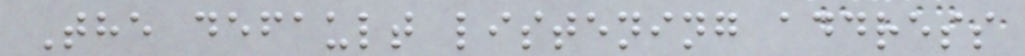The default listening address
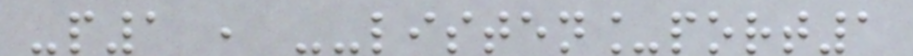-p1 , --listen_port1
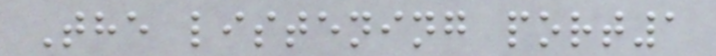The listening port1
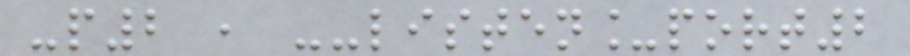-p2 , --listen_port2
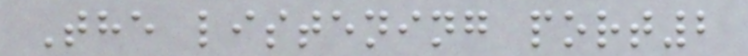The listening port2
